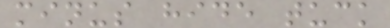minus hide tuck
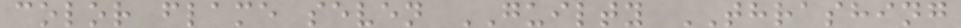color flame seven GUILTY THRASHING
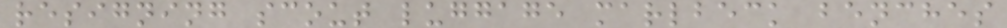resigning scout luggage marlbeck benches
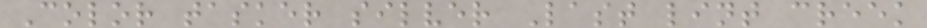Color tasker silver Last lint creek
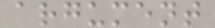argument
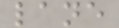lane
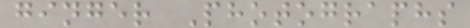ginger Photographs
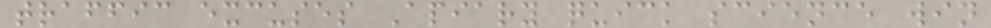traffic excuses Apiary quick science win
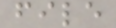file
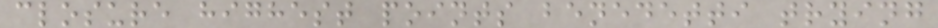closure highest points benedetti trying
